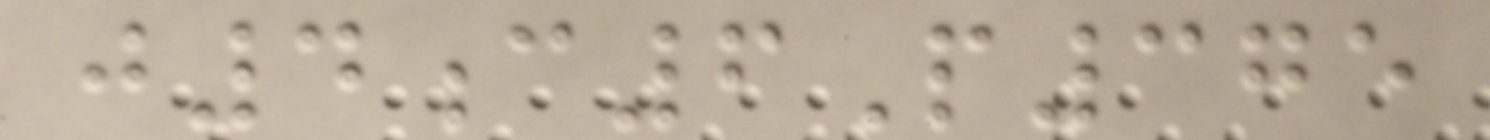j4c6P375
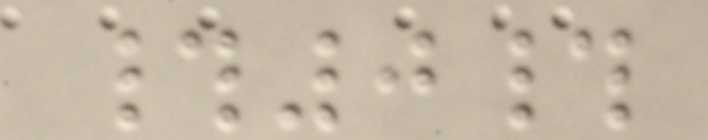#0#
